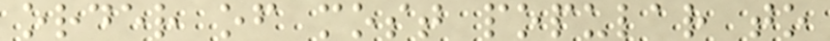order of most popular to
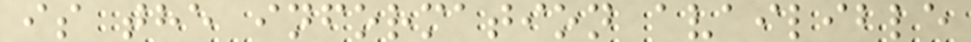is the information availible
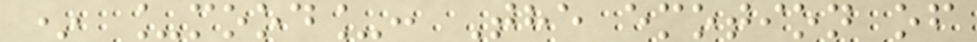* _mood_: The emotion of
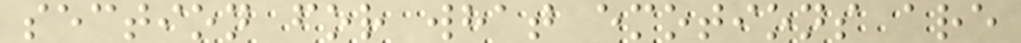section for what emotions are
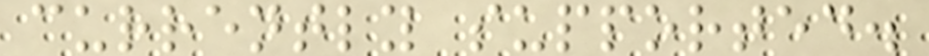currently supported.
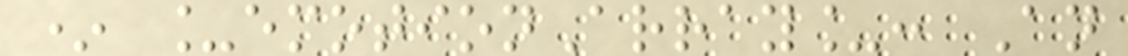* _emotionArray_: An
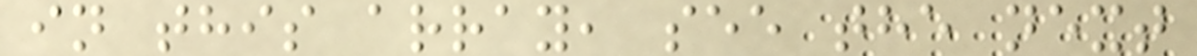in this array, see the next
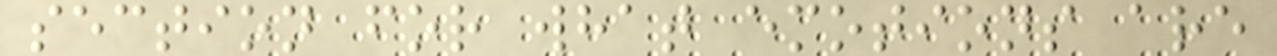section for what emotions are
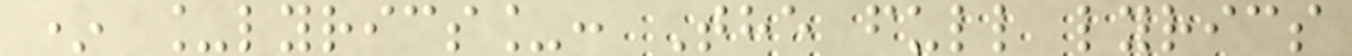* _lyrics_: The full lyrics
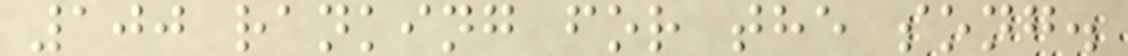100 ranking for the song.
